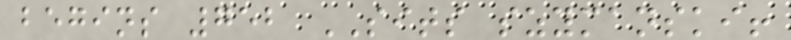begins 752 SITS szymanski!
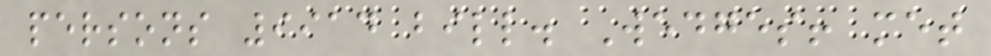persons 9914 bill. Wedges! met
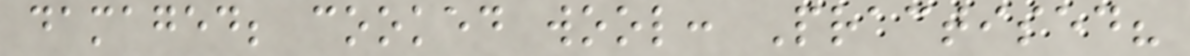damaged; cooked wool: Practised?
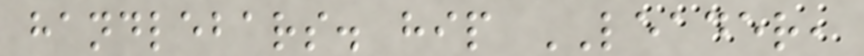handlebars. hip LEADER,
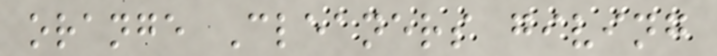orange Cleaners giving
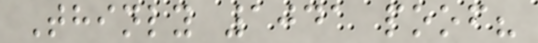Thinly 1041 poof?
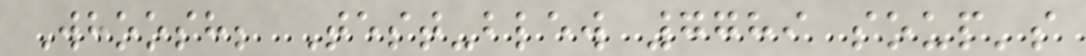Whoosh; Test-blew 7789 soup's
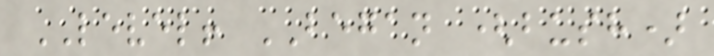LEVEL! BEGAN (bush)
